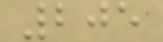205
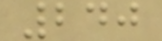240
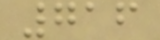716
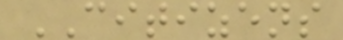CITIZENS
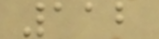112
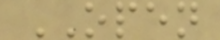OPEN
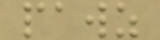pawz
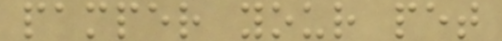pamper your pet
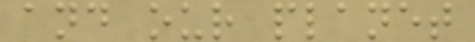and our planet
